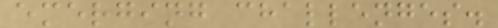emerging challenges.
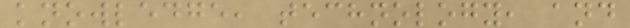knowledge, technology, and
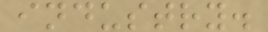industry.
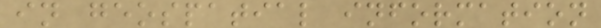in geospatial information
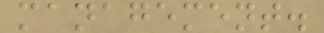management.
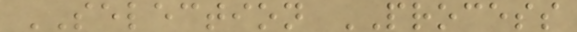SELECTION PROCESS
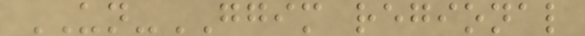UN-GGIM regional
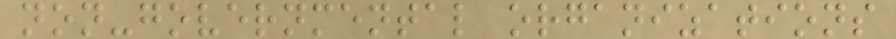non-governmental organizations
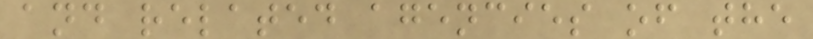and related agencies of the
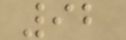92
